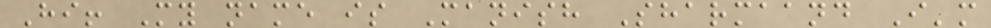Hi! My name is Manish Sharmaand I'm
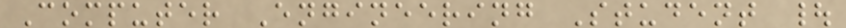Computer Engineering Student |
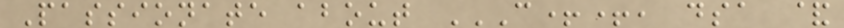Passionate about C++, DSA &
